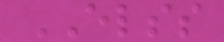ELSS
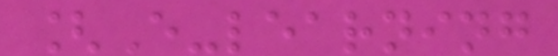[E-learning
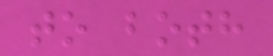to both
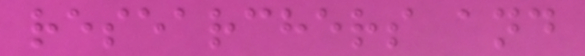researchers and
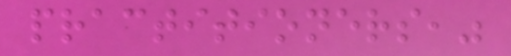practitioners,"
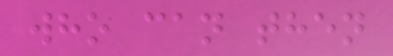who can then
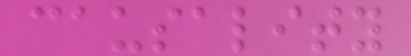causality
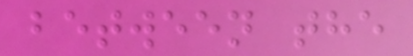between the
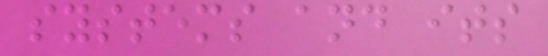systems and its
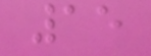15
